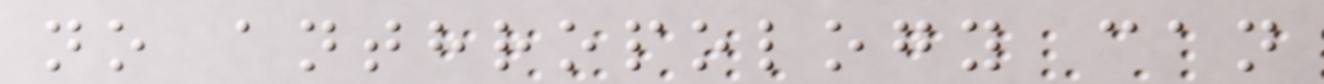no anthropology can
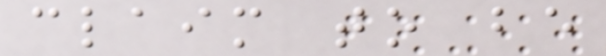claim to be
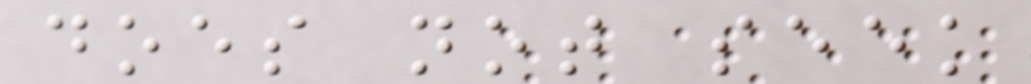does not seek
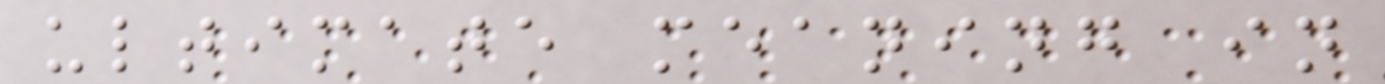ultimate meaning in
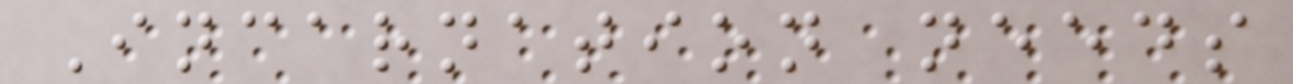Incarnation needs
